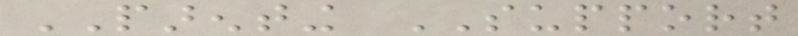PARENTING SUPPORT
